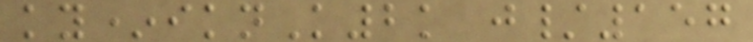ky*iknK2k j/157
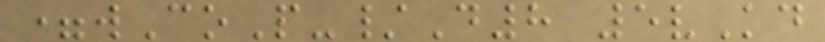=wCoP-/D8 5vKd
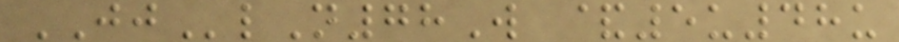JJlN78W &5u48u
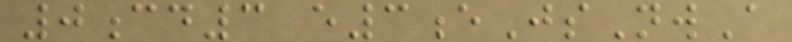0cd3 e3eJsNwA
